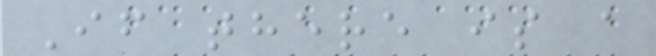If there is a
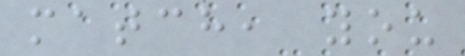match, you
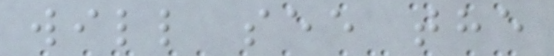will see the
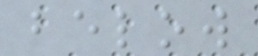below
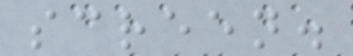screen.
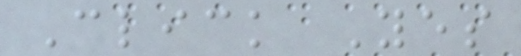Click Yes
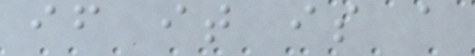if it is a
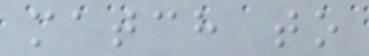match to
